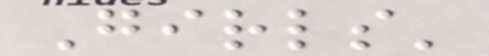Girls'
